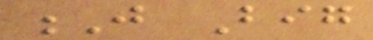J Big
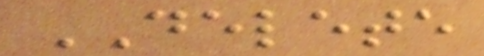DELETE
